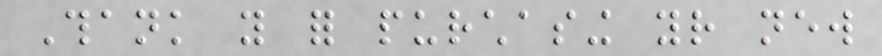Thank you for purchasing your new
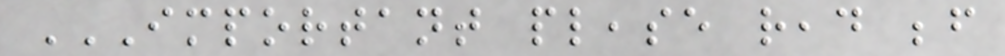IMPORTANT PLEASE READ BEFORE
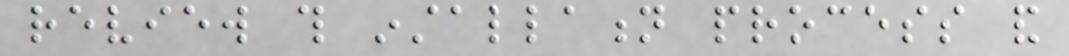review this installation process and
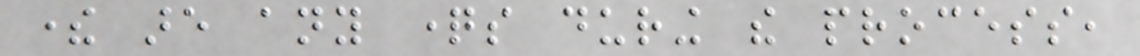there are any questions during the process,
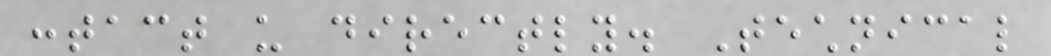contact us directly. Technical
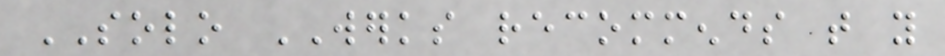SOLO WERKS recommends that you
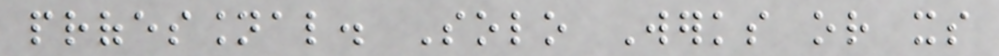professional. Solo Werks or its
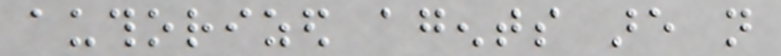authorized agents are not
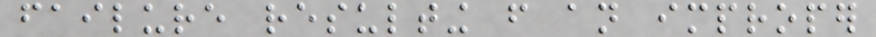failure resulting from an improper
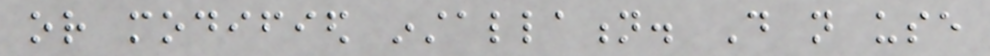or modified installation. Do not use
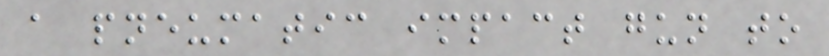a pneumatic impact gun to
